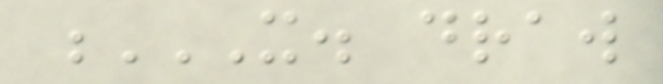X. DRAW
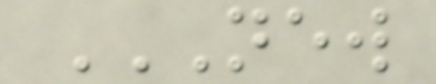NEW
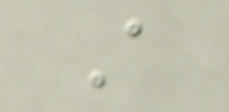A
